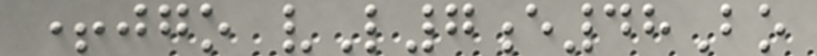+jgo vL7e48Bo
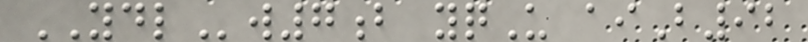YDLw7b yqU aiB92
